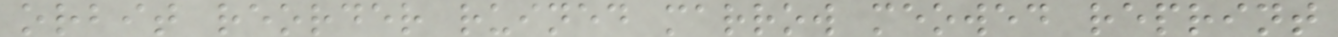orbit reorder ruined marrow meowed reprint
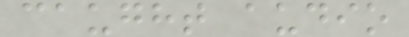caught audio
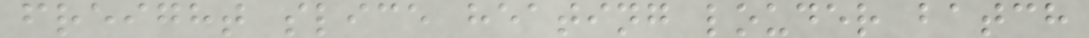freight slice heating louder batch
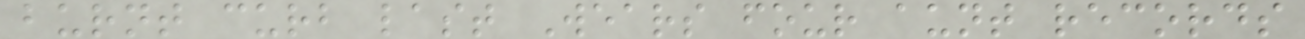burnt curb last Wears four aunt records
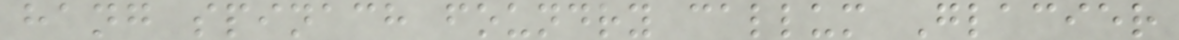hang spinach foundry callum Glacier
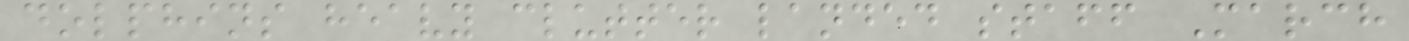dolphins heavy clutter landed staff March
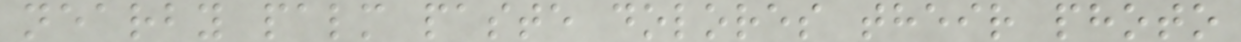nearby palm paste dolores their photo
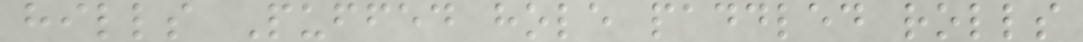hills Puffed hole paddled rolls
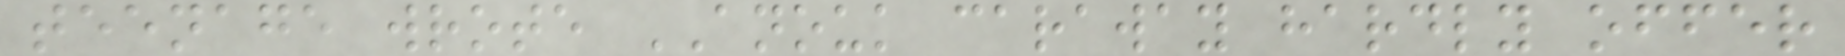teenage wrote ANOUK caraway hardly offer
